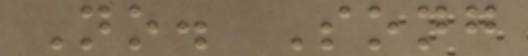No. Song
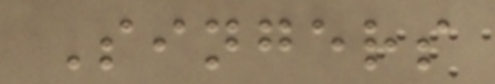Singers
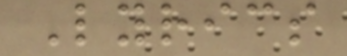Lyrics
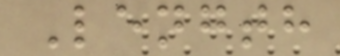Length
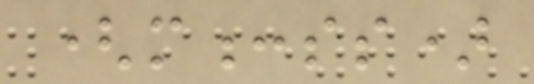(m:ss)
